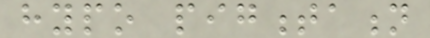hypo pigmentation
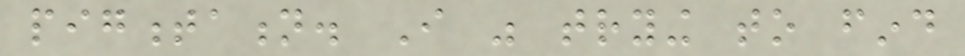pigmentation. I was trying to find
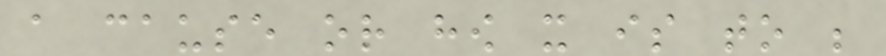a cause or how it is to be
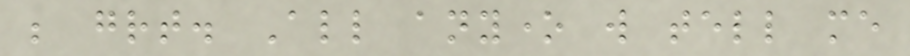be great. All anyone will tell me
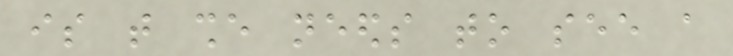is that she needs to see a
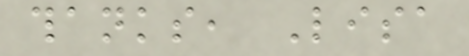thanks, Lisa
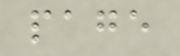page
